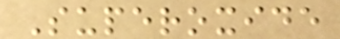Superoxide
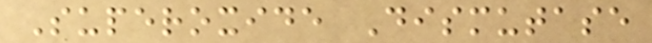Superoxide Dismutase
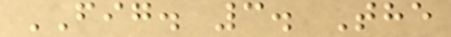FIG. 3. The
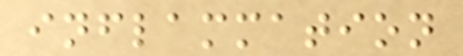inflammation
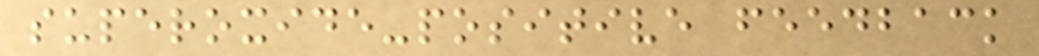superoxide-positive feedback
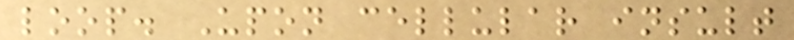loop. Upon cellular insult
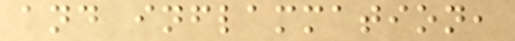and inflammation,
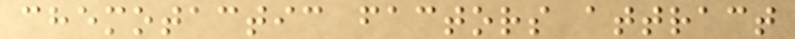chemotactic factors attract
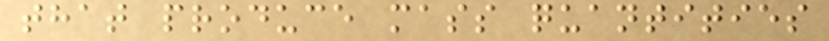that produce mass quantities
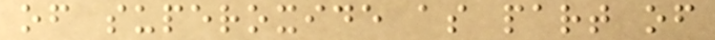of superoxide as part of
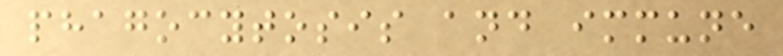phagocytosis and immune
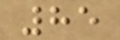85
